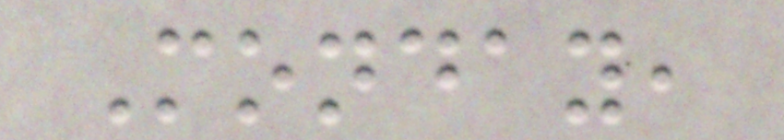Monday,
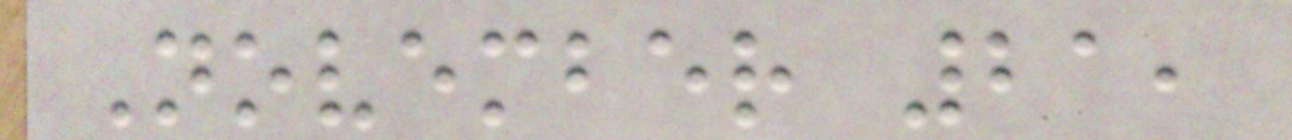November 21,
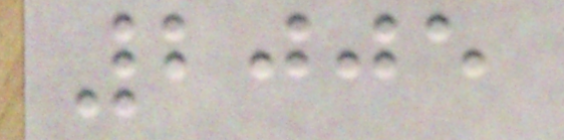2005
